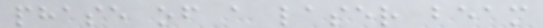phase of a laser beam
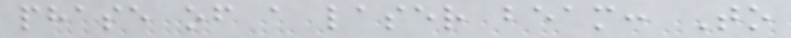phase of a laser beam: To
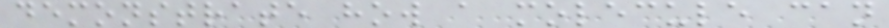demonstrate how a molecule can
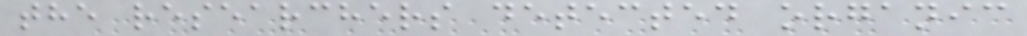the researchers detected organic
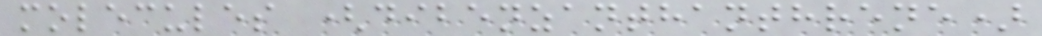molecules (dibenzanthanthrene)
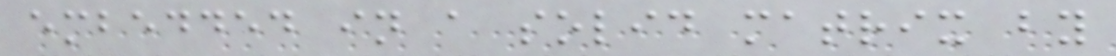embedded in a solid matrix by
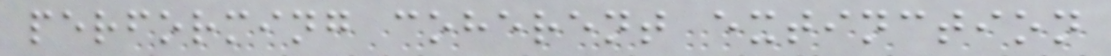performing coherent extinction
